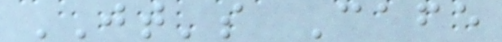JT's Cafe
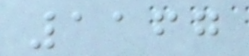1167
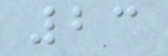23
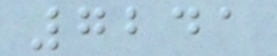7241
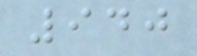940
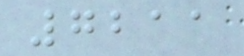7211
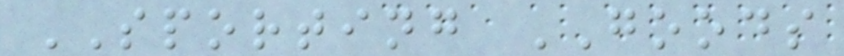SPORTING GOODS
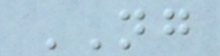NG
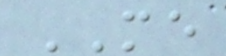ME
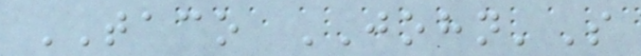TACO JOHN'S
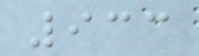933
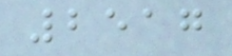2517
